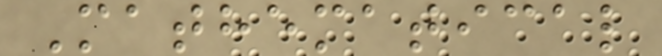Mathematical
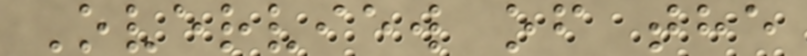Overview of the
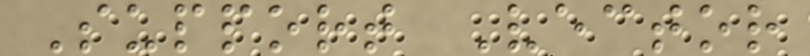Support Vector
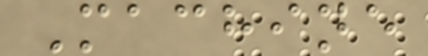Machine
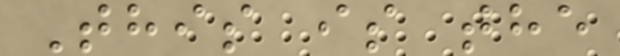This is the
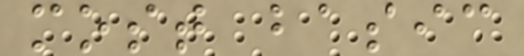most basic
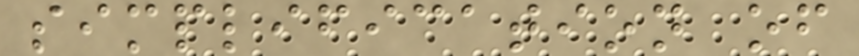simplification of
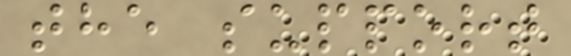the support
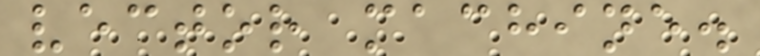vector machine.
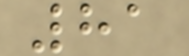81
